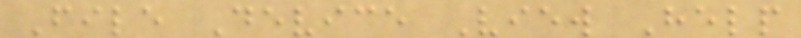File Device View Help
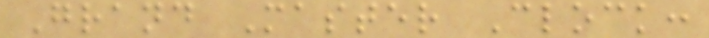Grand Master Clock:
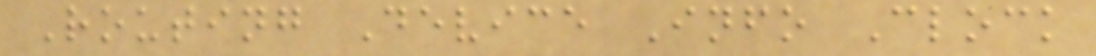Routing Device Info Clock
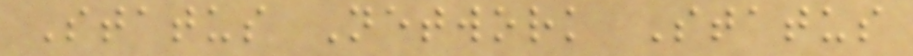Status Network Status
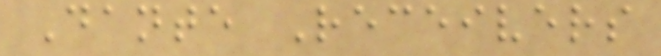Dante Receivers
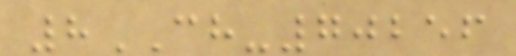8CH-70256
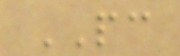PC
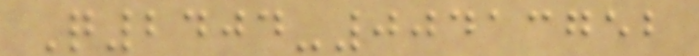Q2404-00413752
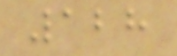128
